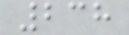238
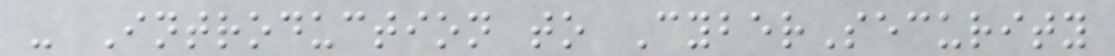- Introduction to CyberSecurity
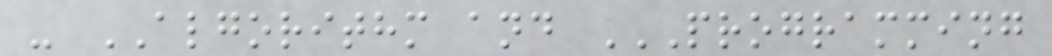- ALGORITHM and PROGRAMMING
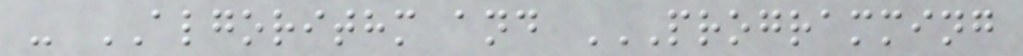- ALGORITHM and PROGRAMMING
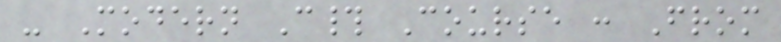- Modern C# Course : From
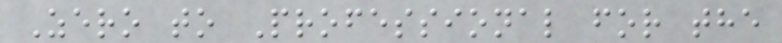Zero to Professional for the
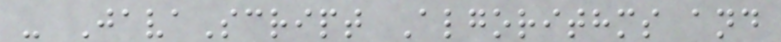- JavaScript Algorithms and
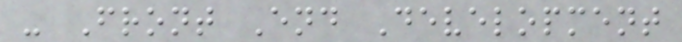- Front End Development
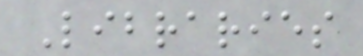Libraries
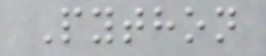Python
